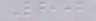80
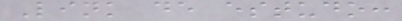Link de estudo:
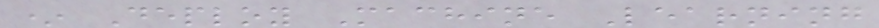* Deploy Machine Learning
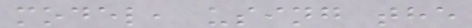model, using the
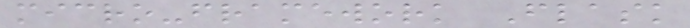micro-framework Flask
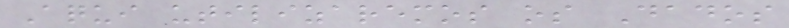Aqui utilizaremos os Dados
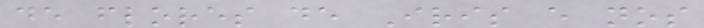de flores de Iris e nos
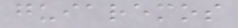guiaremos
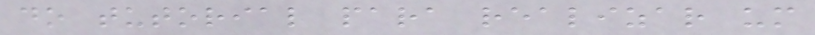do tutorial para realizar um
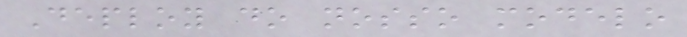Deploy do nosso modelo
